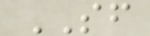SF
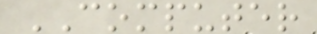COMPUTER
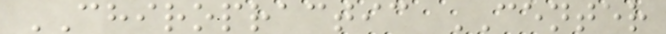CHIROPRACTIC CENTER
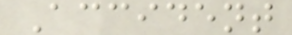Accident
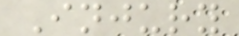Injury
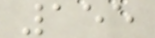155
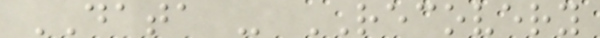DATA - RECOVERY
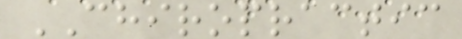CHIROPRACTIC
